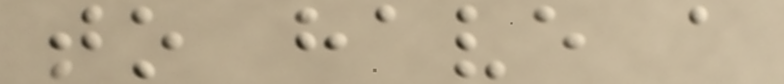to have a
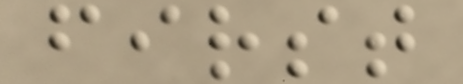first
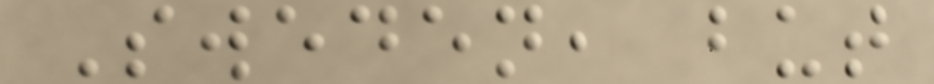Sweden, but
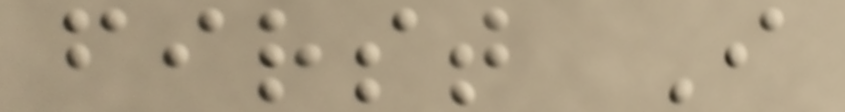first I
